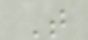T
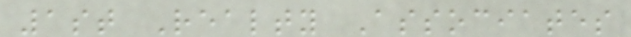1st Realty Associates
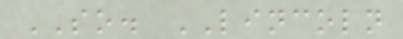SO. LINCOLN
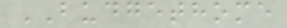BUDGETHOME
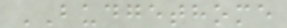BUDGETHOME
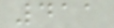411
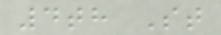4th St
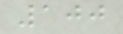100
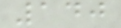140
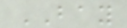BAY
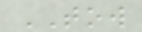TOW
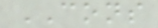CONS
